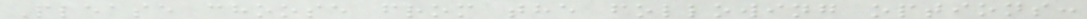Please choose from the following options:
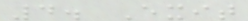4. Exit
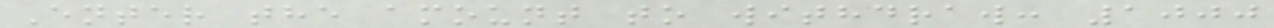Enter the amount to withdraw: 1000
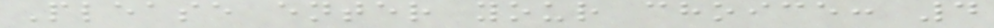Please enter your choice: 4
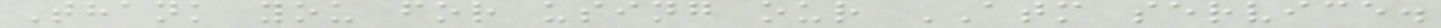Thank you for using our ATM service.
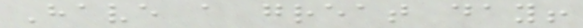Have a great day!
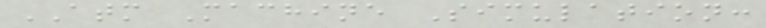ATM Machine Simulation:
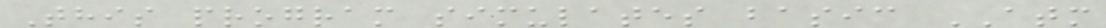This program simulates basic ATM
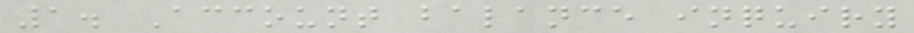1. Account balance inquiry
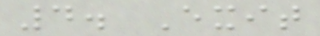4. Exit
